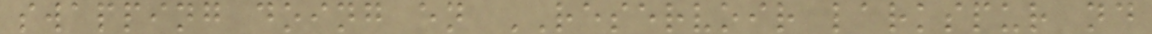swapping doing en RESERVOIR larkspur nd
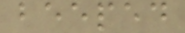beeped
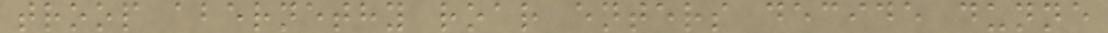troop abernethy roar enters decide dunne
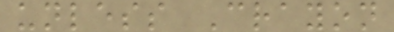unless Crayon
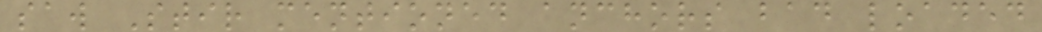saw Stir mentioned anchors bad loaded
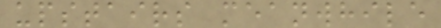upstairs meanwhile
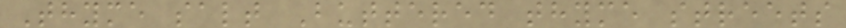Thyme salt Buttered thyme streets
